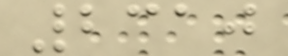2310
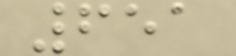651
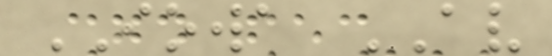IOWA AV
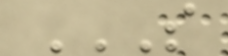S
